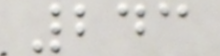243
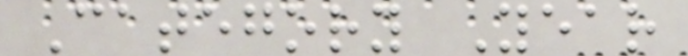Category Year
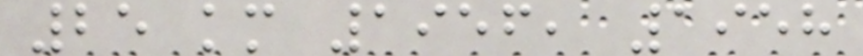25 km 1956, 1958
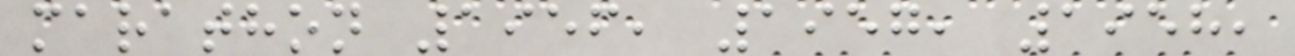marathon 1956, 1957, 1958,
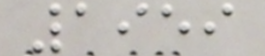1959
